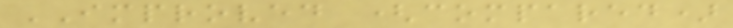IMPROVED (compared)
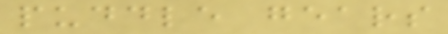puddle gears
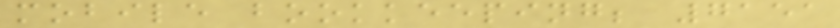mobile bookkeeping; 7151
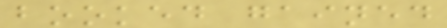booked gained
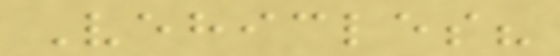Vehicles?
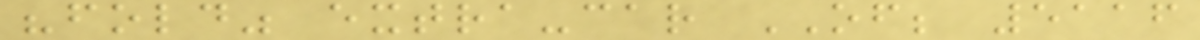"fold" extra-car OF; 5116
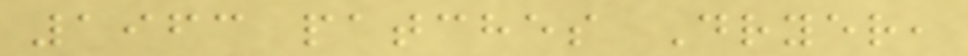1963 patches Dryer,
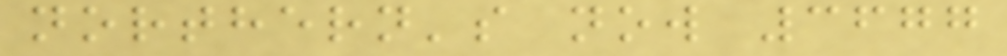northern's now 3677
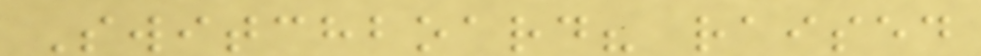Switchboard? raised
